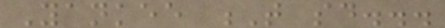Yankee T said...
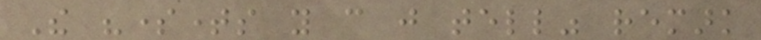The "sometimes you can just tell" remark
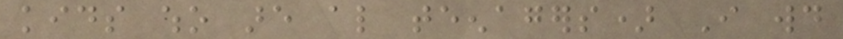kids who are also teenagers) I would
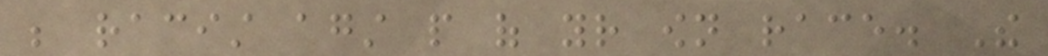be racist against people of your own race. The
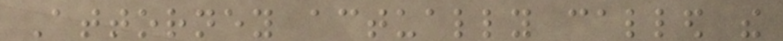Attorney actually called the
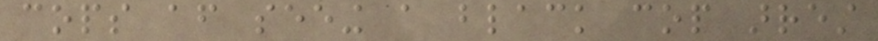cops after seeing a black cop arrest
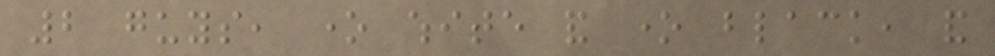2 guys, one white and one black, and
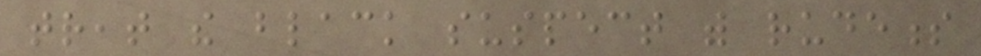treat the black suspect with rudeness
